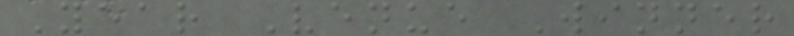Year Venue Winner
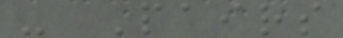- Pairs
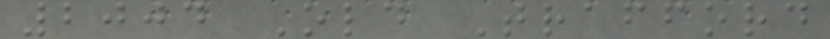2004 Old Trafford
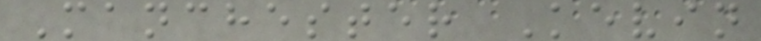Manchester Kevin
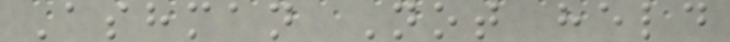Ashman Not held
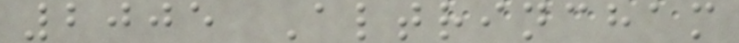2005 Altrincham
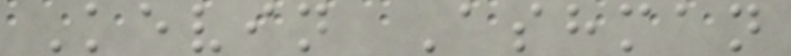Kevin Ashman
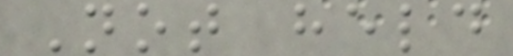Not held
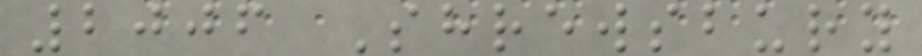2006 Shrewsbury
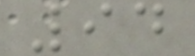94
